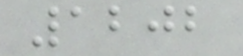1202
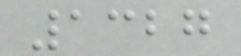1327
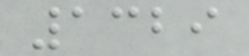1329
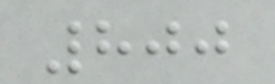800
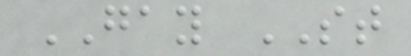GAY ST
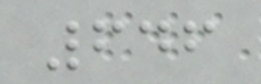646
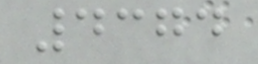4374
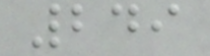249
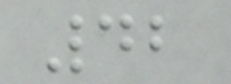42
